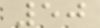50
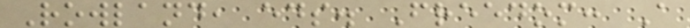Rowland, eds. Freedom: A
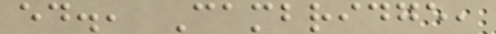ed., Cambridge,
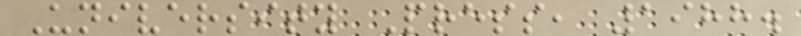University Press, 1988.
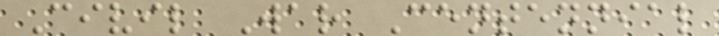Civil War Centennial
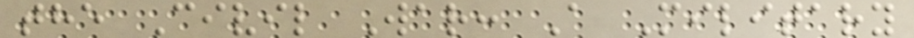the Civil War: A Military
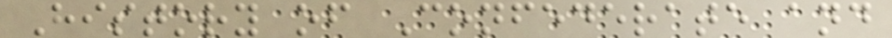History of Confederate and
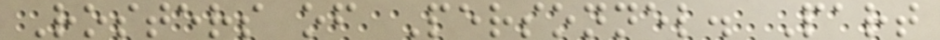Rosters of Personnel. Part
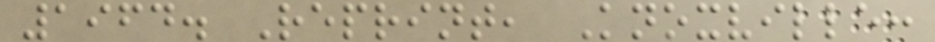1964. Reprint, Knoxville:
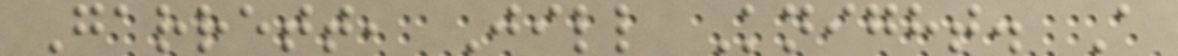Garrett, Jill Knight. A
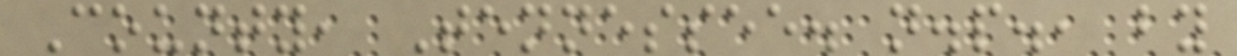County, Tennessee. n.p., by
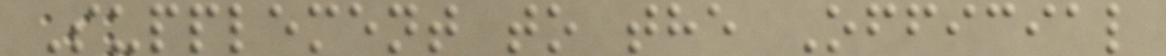Supplement to the Official
